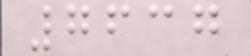7637
